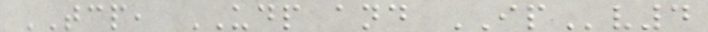TCP, UDP and IPv4
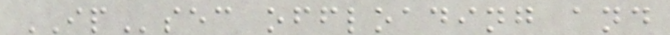IPsec offloading and
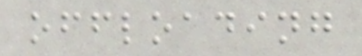offloading
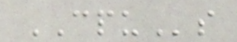CPUs
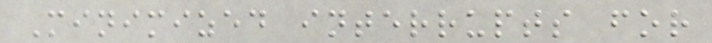Minimized interrupts for
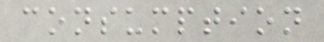consumption
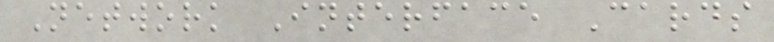Network Interface Cards
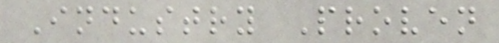Industry Proven
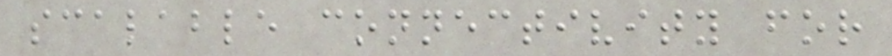scalable connectivity for
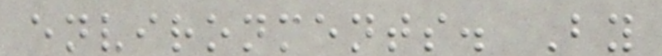environments. By
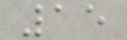15
